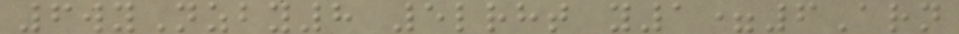6wyNzby8 5lrht y1=6Arn
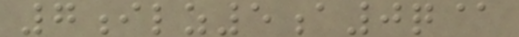7ilz5a0q@
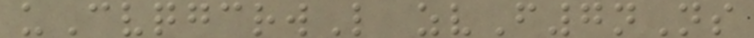uCvqgcrwL zvF7nNs
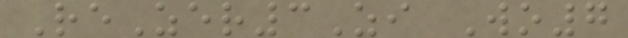ReZer3Zi Wo7
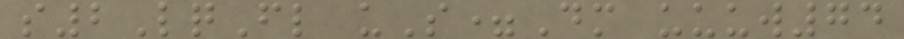s2LqFl uS=Dm uuuw74
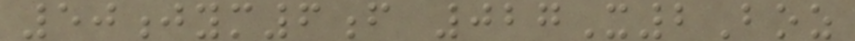50jym6f 027X2Boz
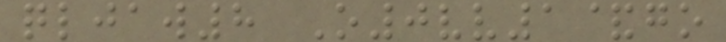qljaw8 O0vv1&go
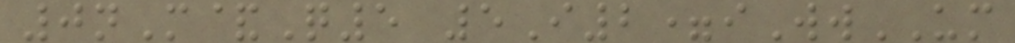0nM&Q5 5I2=iWwUM
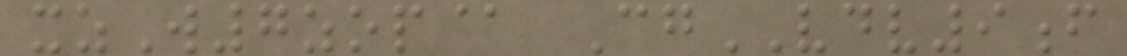xzW7zop@ CgVDV9f
